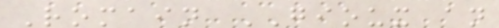Romain GIOUX an
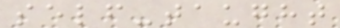self-taught
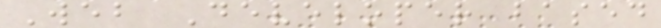Web Developer based
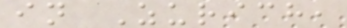in Zurich,
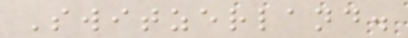Switzerland.
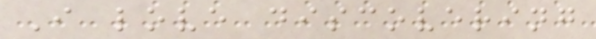I love discovering
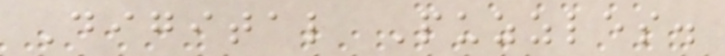Digital Puzzles.
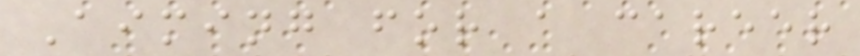Aiming for a career
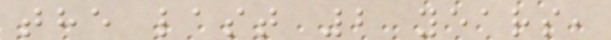the last 2 years,
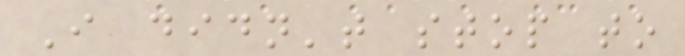I didn't stop to
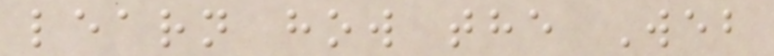learn how the Web
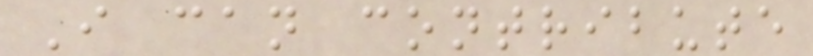I can contribute
